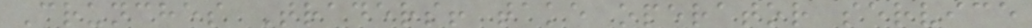Crunches Traders! take operator service
